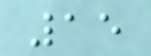15
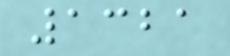1321
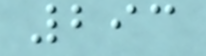293
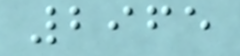2965
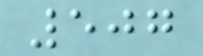507
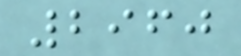2960
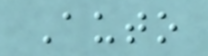Auto
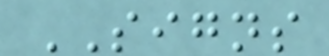SIGNS
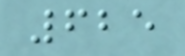625
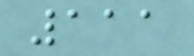111
